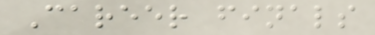Career finals
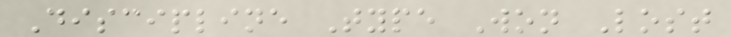Discipline Type Won Lost
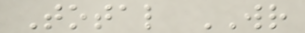Total WR
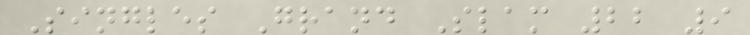Singles Grand Slam 22 9
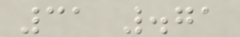31 .71
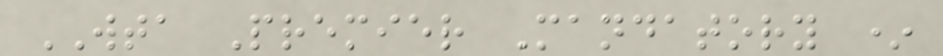WTA Premier Mandatory *
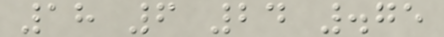18 6 24 .75
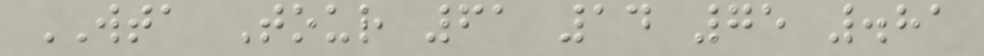WTA Tour 61 14 75 .81
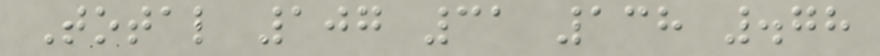Total 107 31 138 .78
